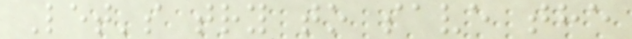Let's try to save the
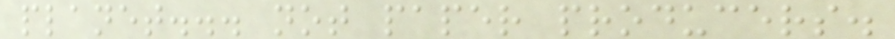planet... not paper producers.
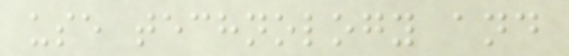use technology and
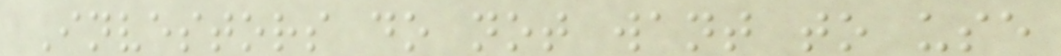Investors do not want to use
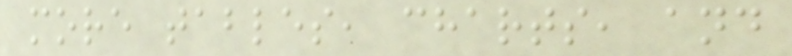more tables, charts, and
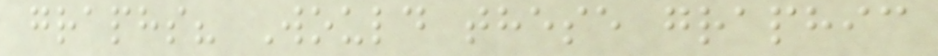graphs? Would these graphic
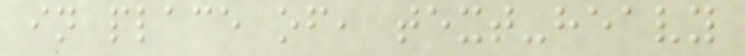in place of, text-heavy
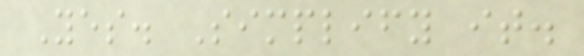Yes. Simplify it.
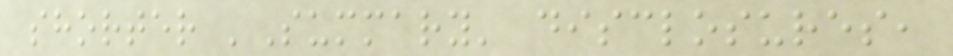shorter 'Summary' disclosures,
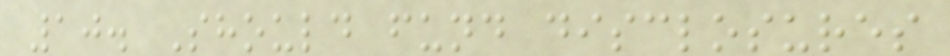10. Should fund disclosures
